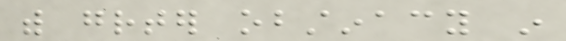with greater obstinacy in
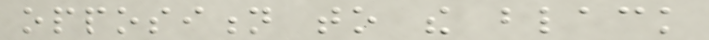opposition to the black
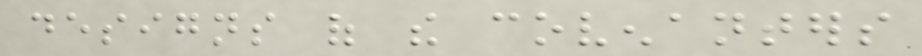designs of the covenanters
